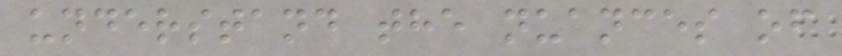understand the nuances of
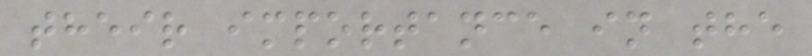their importance in the
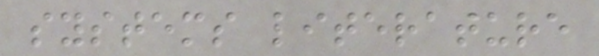systems literature
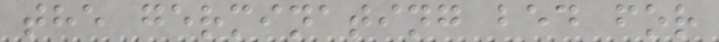the germinating bed for
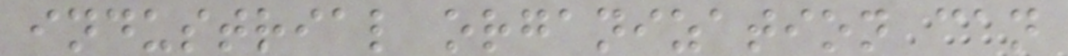industrial organization can
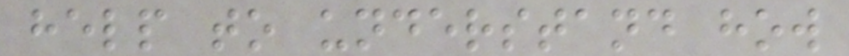help to understand how
